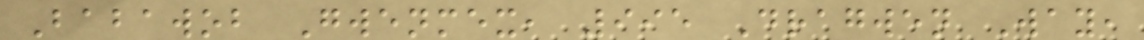Babawob Gwenmex, 995 Dragwen Way,
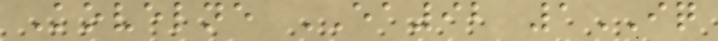Kovelne EA92 1IQ
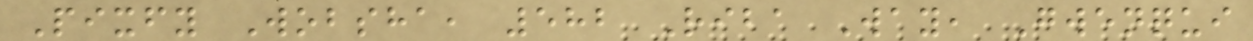Pixfy Wobsha, 582 Riba Way, Gwenqui
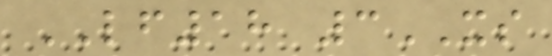LF18 3XS
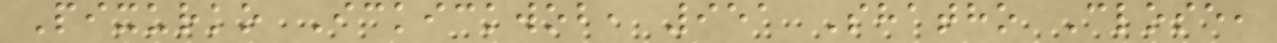Pixurko Ickickwob, 951 Shatho Close,
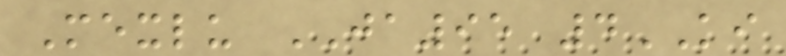Mexlu JA95 4KI
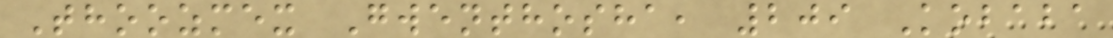Thoozmex Gwenthosha, 209 Kobaba
